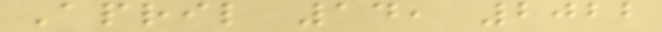April 14, 2022
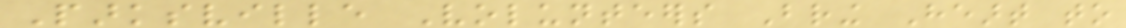Parksville Volunteers Bring Heart to
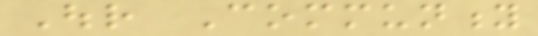Our Community
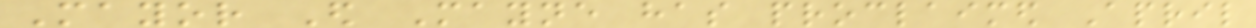Mayor Ed Mayne has proclaimed April
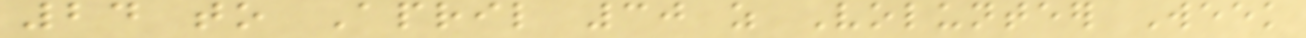24 to April 30 as Volunteer Week
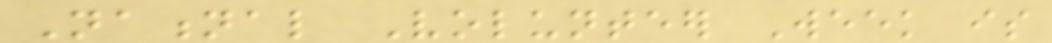National Volunteer Week is
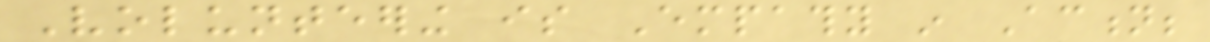Volunteering is Empathy in Action;
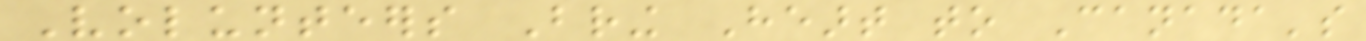Volunteers Bring Heart to Canada's
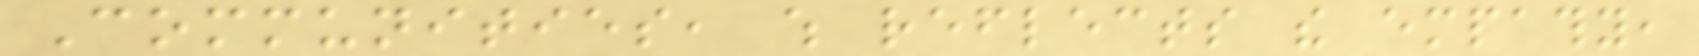Communities, which reflects the empathy,
